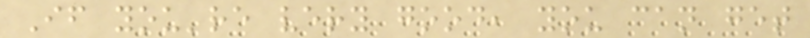If you're very good, you can get
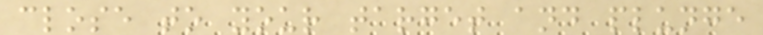close to your target and plunge
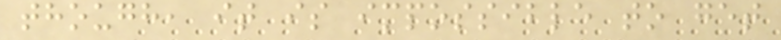though, it is impossible to get
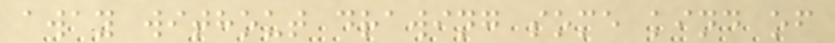away without drawing some kind of
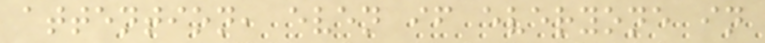attention, even if everyone in
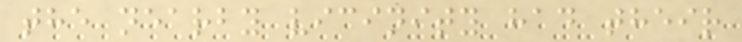the nearby vicinity had their
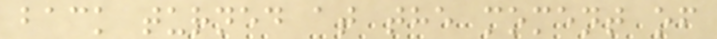back turned at the moment of
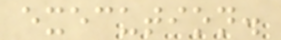execution.
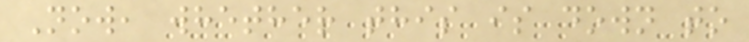Now, whether this is down to
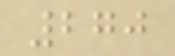270
